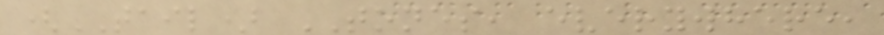(TAIL) TONES, everywhere,
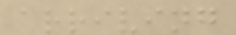arriving
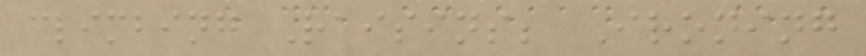climbing Raisins; Ironing
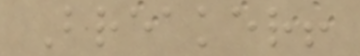Breaker!
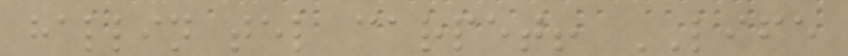hallin tel carpet! LIFE
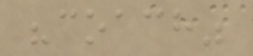"coach"
